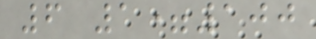6 1=100
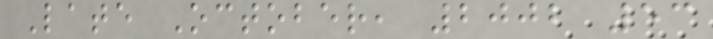Late October, 2002 53
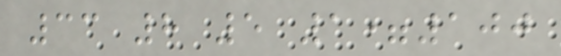33 8 5 1=100
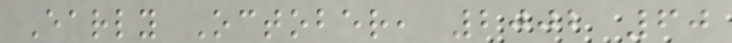Early October, 2002 60
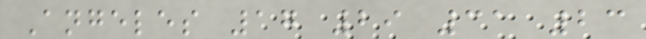Angeles 17 29 31 23
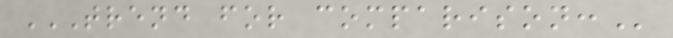TREND FOR COMPARISON:
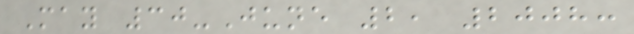May 30-June 2, 2008:
